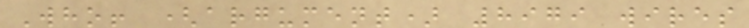Who! (argument) 8979 wires
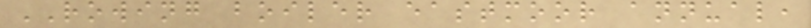ROWING boiler eastmoor annual,
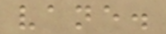vane.
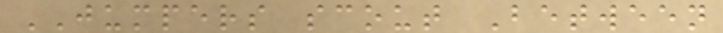JUMPERS scout Between
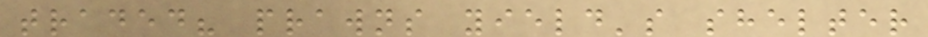traded? prawns yield's shelter
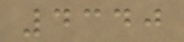4340
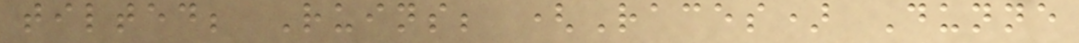tilted; Ruins; (Races) Dunne
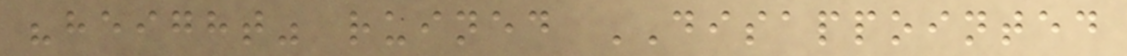"height" ruined DISAPPOINTED
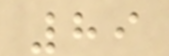89
